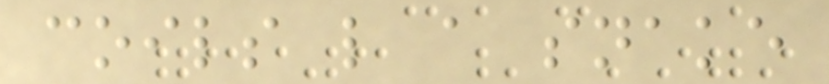coils like a snake
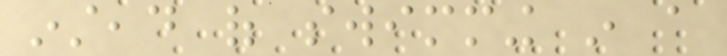instead of swimming in a
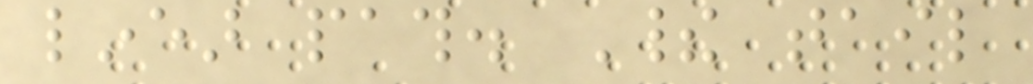linear path. Their tail
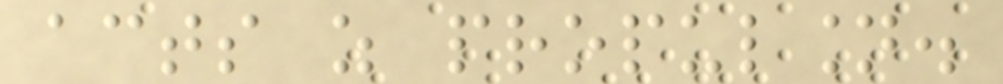acts as propulsion.
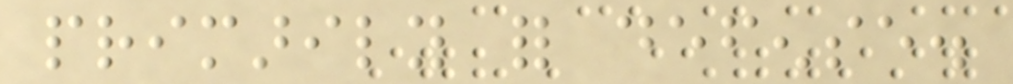primarily for defense.
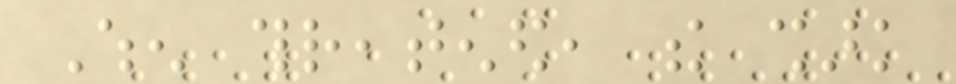When threatened, the shark
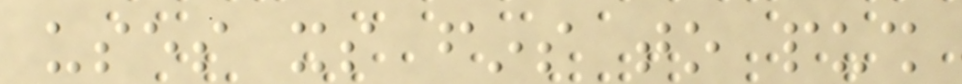uses its fins to push
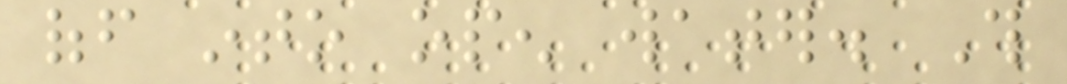off into open water. This
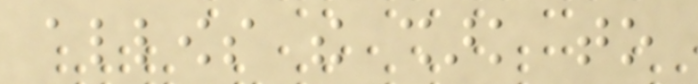allows the shark to
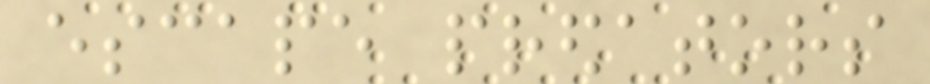escape predators
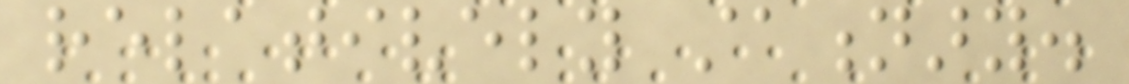relatively stationary.
